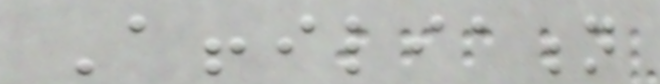Affiliation
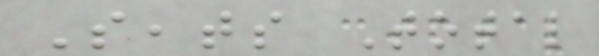Seats Total
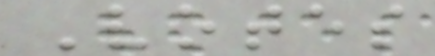Votes
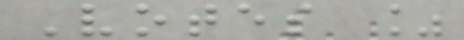Votes %
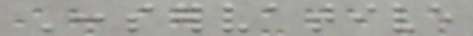Conservative
